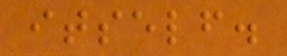itself.
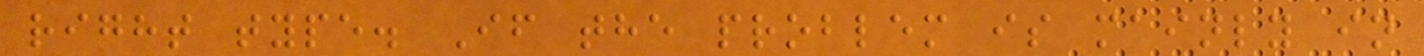right type. If the problem is mainly in
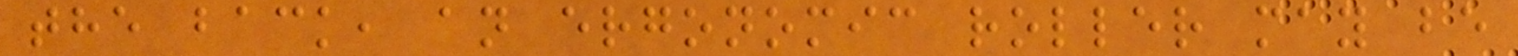the back, an ergonomic roller may be
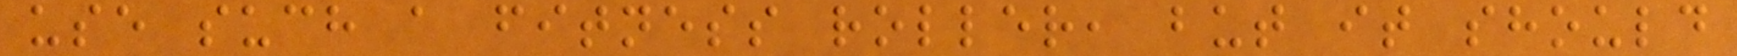use such a fitness roller, but it should
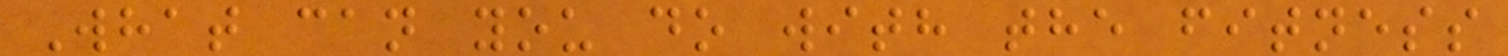What can you do with the fitness
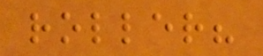roller?
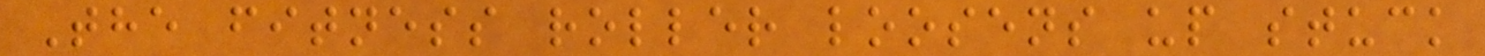The fitness roller loosens up stuck
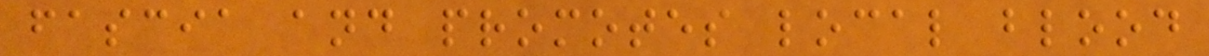fascia and promotes local blood
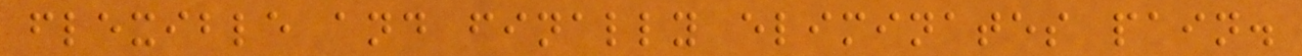flexible and finally eliminates pain.
